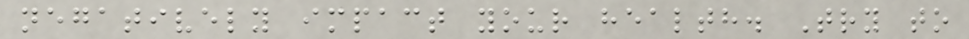negatively impact your health. Try to
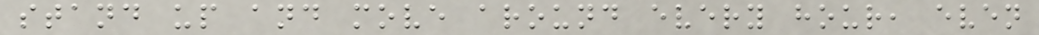stand up and move around every hour, even
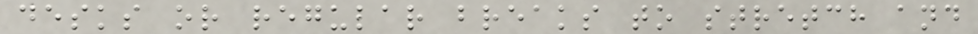desks or regular breaks to stretch and
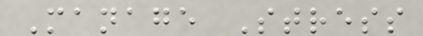Manage Stress
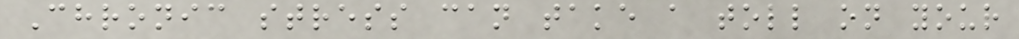Chronic stress can take a toll on your
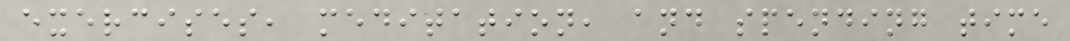exercises, meditation, and spending time
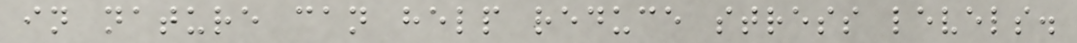in nature can help reduce stress levels.
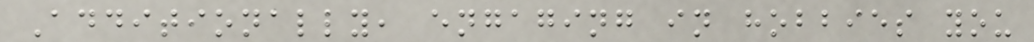Additionally, engaging in hobbies you
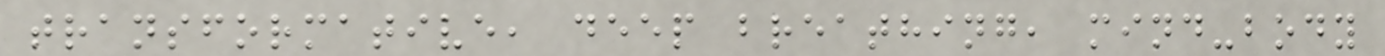transformative, deep breathing, mind-body
